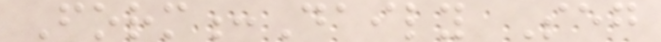Form:Daily Seg
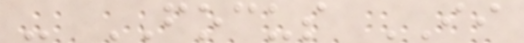- FOCUS II
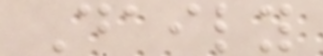Daily
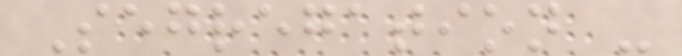Segregation -
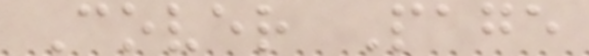Cover Page
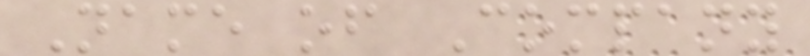Name of Company
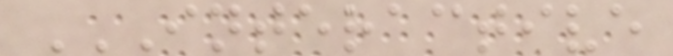INTERACTIVE
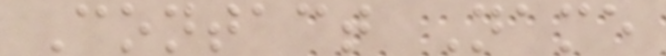Contact Name
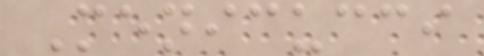Menicucci
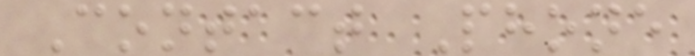Contact Phone
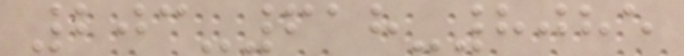203-618-8085
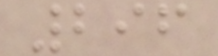296
